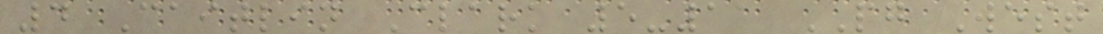4 Caitlin Clark 5-11 PG West
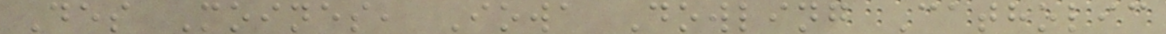Des Moines, Iowa Dowling Catholic
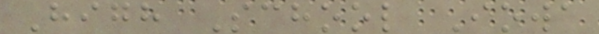High School Iowa
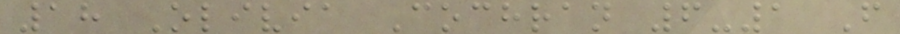18 Olivia Cochran 6-1 F
